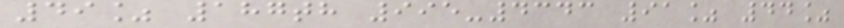49% 187th 995-4343 91% 44%
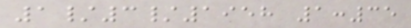1/3/1958 1:35
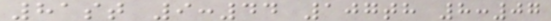81st 9:44 107th 8:07
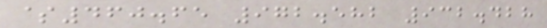$460.65 972.582 932.428
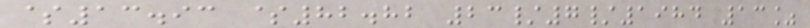$13.93 $82.82 23/7/1984 13%
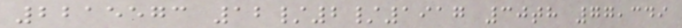2215573 12/2/1917 30th 77,349
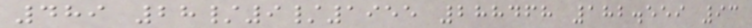489 28/9/1955 288468 182.559 93
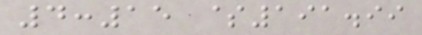4:15 $191.99
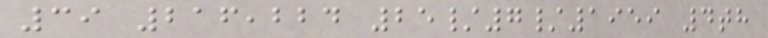39 216,224 25/7/1959 4th
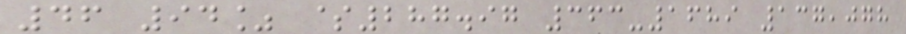46 94% $287.97 363-1689 137,078
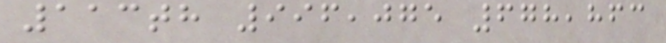113th 996,075 678,863
